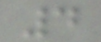4
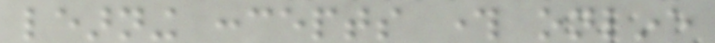learning concepts through online
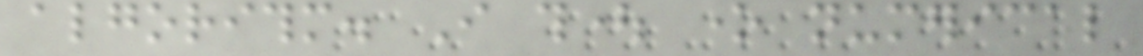algorithm. I thought one numerical
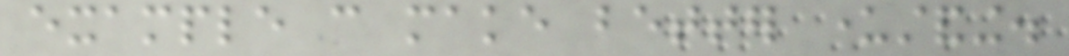example can make better understanding.
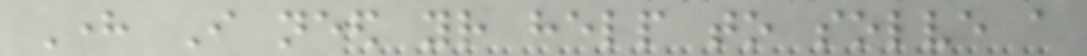Here I need your help to solve a
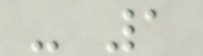- 1
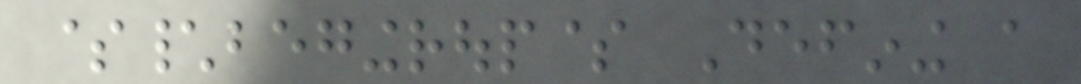$\begingroup$ Defining a
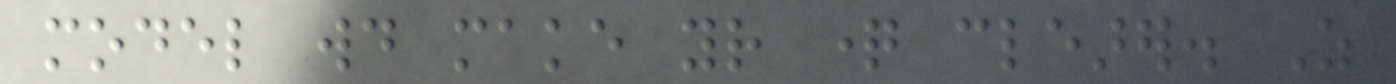model would make your question clearer. As
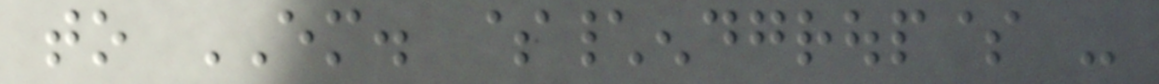to EM. $\endgroup$ -
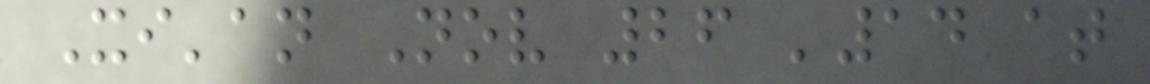Xi'an Nov 26 '14 at
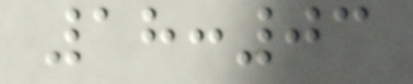18:03
